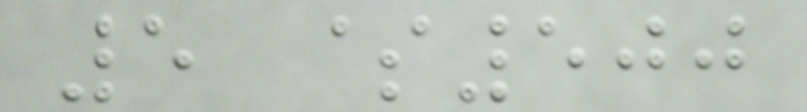5 $500
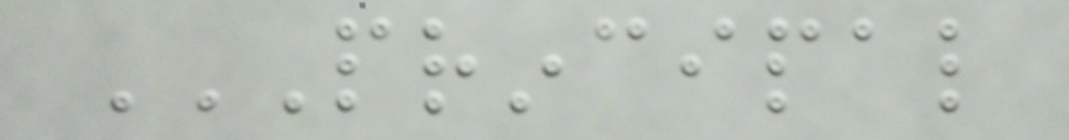PRINCIPAL
